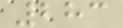283
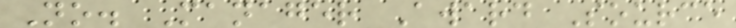No. Manager Award Source
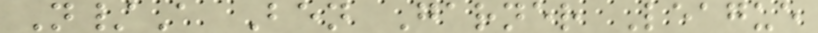N/A Ben Garner League
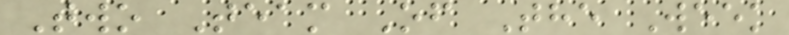Two Team Of The Week
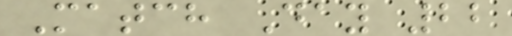Match Day 22
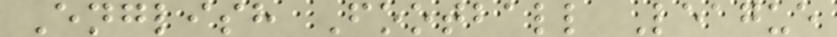English Football League
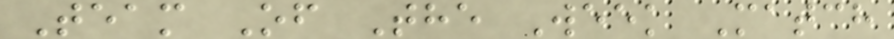Team Of The Week Match
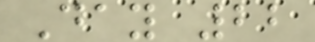Day 22
